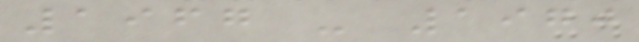1967 - 1970
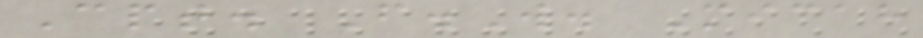Cpt. F.W. Micah
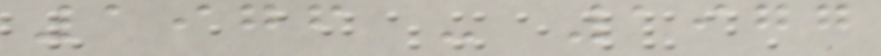1976 - 1977
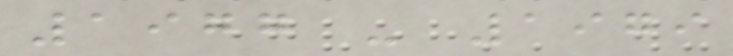1977 - 1979
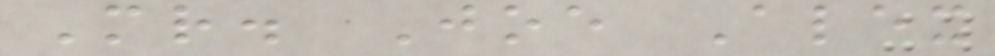Mr. Joe Alex
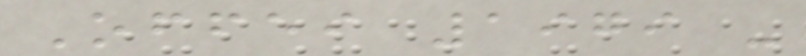Offei 1979 -
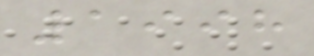1998
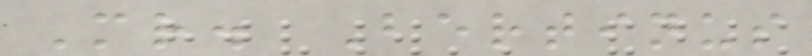Mr. Bertinus
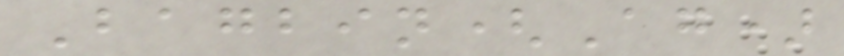Bagbin(Ag)
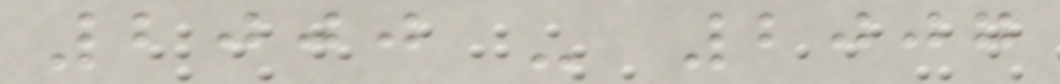2000 - 2007
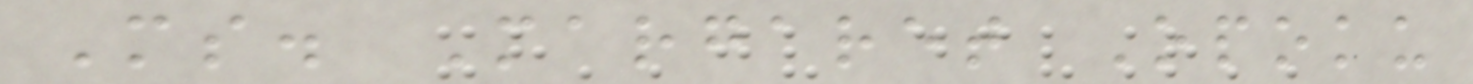Ms. Margaret Opoku
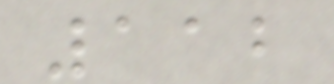112
